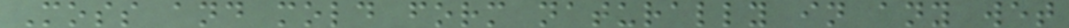Moss and mold form naturally in any wet
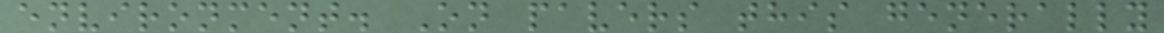environment. On pavers this generally
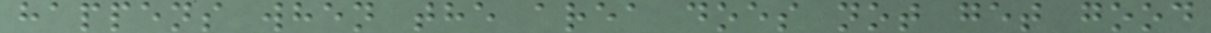happens when the area does not get good
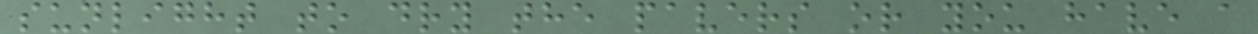sunlight to dry the pavers or you have a
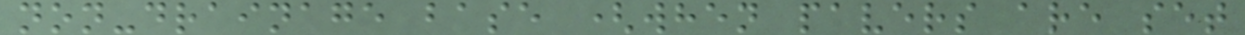non-drainage base (when pavers are set
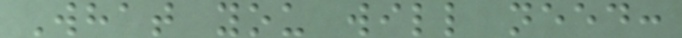What you will need:
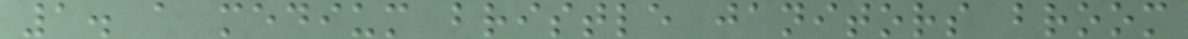1. a medium bristle janitors broom
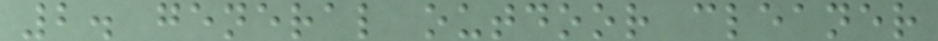2. general outdoor cleaner
